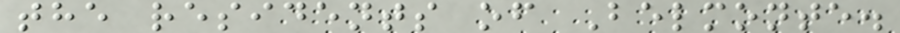the residents of Belmonte.
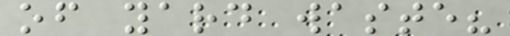of yard waste?
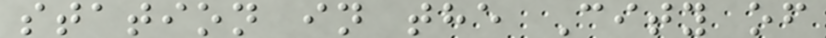station in the City of
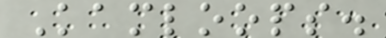Kamloops.
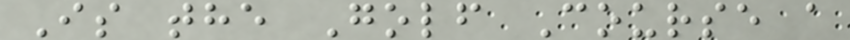Is the Golf Course a
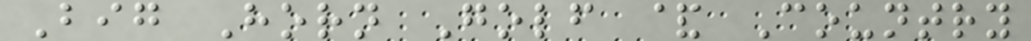Big Horn Golf & Country
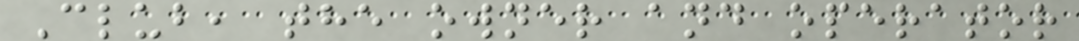Club, the owner and operator
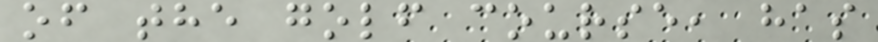of the golf course, has
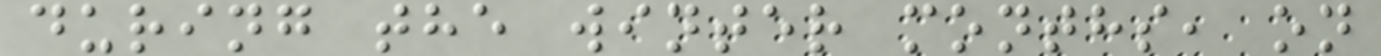during the winter months, on
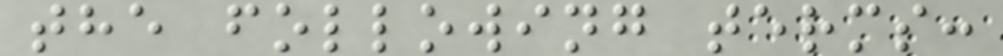the following terms:
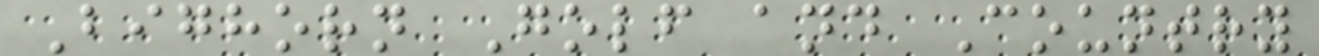Bighorn Golf and Country
